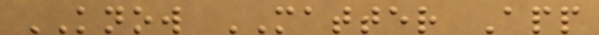KNOW MATTER App
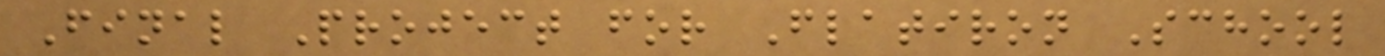Final Project for Flatiron School
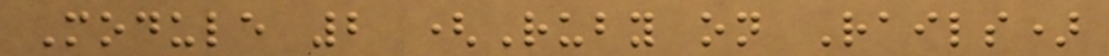Module 2 (Ruby on Rails)
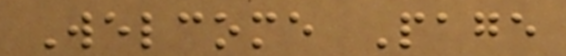Welcome Page
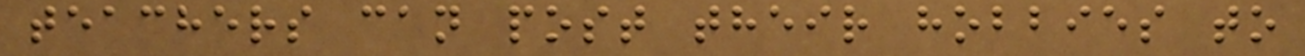teachers can post their hobbies to
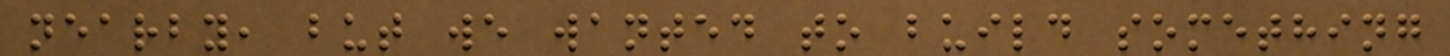nearby, but we wanted to build something
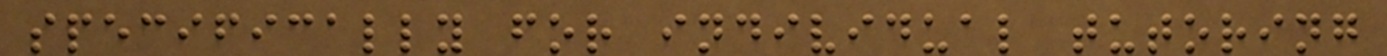specifically for individual tutoring
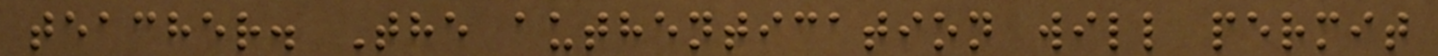teacher. The authentication will permit
